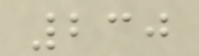230
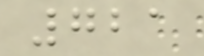721
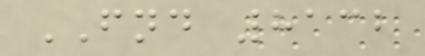FND 8132
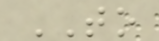TO
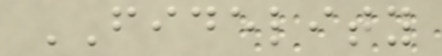FIDELITY
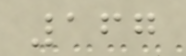167
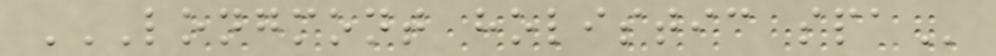LONGMONT HOLISTIC SPA
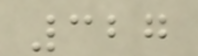327
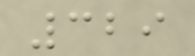329
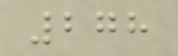278
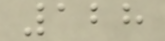128
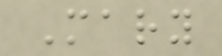Mary
